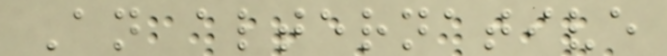An alternative
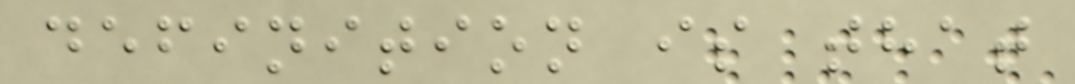definition is that
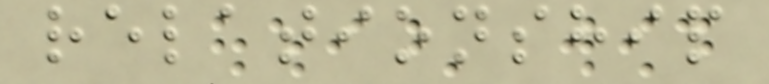relationship
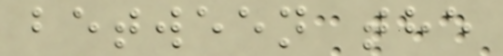between the
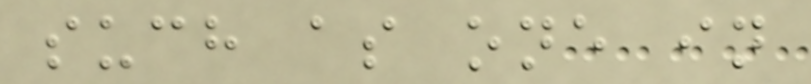such as one in
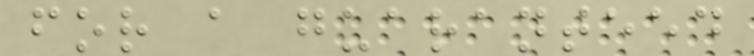for a guaranteed
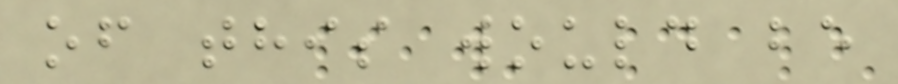of this would be
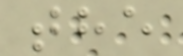the
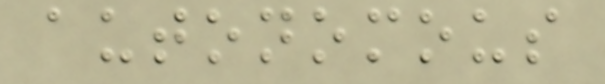autonomous
